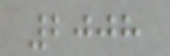2008
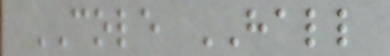COLE HALL
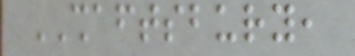SHAFTSBURY,
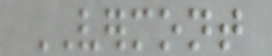VERMONT
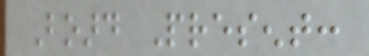Board Present:
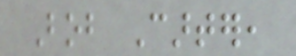Bob Carter,
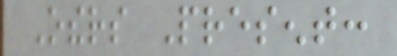Others Present:
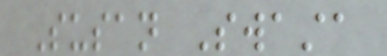Susan Swasta
